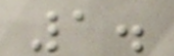1.
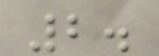2.
